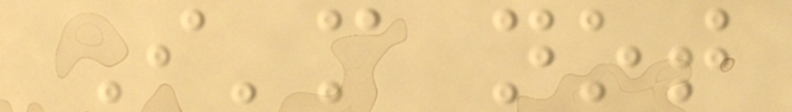I'm not
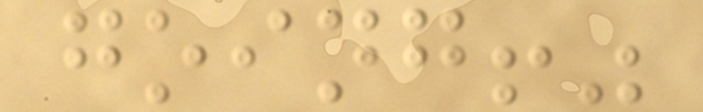going!"
